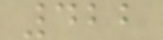422
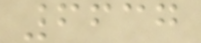6637
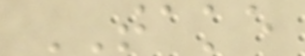TAKE
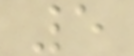5
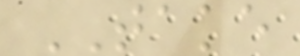TAKE
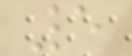5
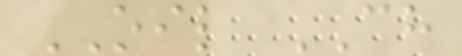OIL CH
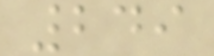249
